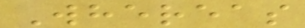Whereas
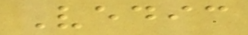Vedic
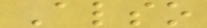Also
